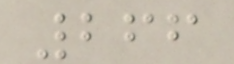266
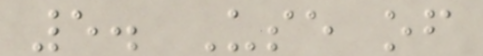5. Use of
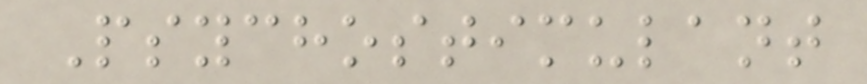Psychostimulant
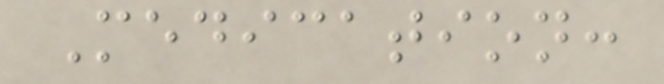Medication:
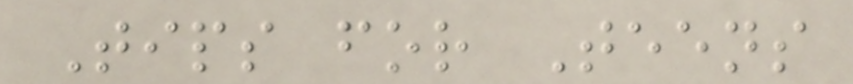Tips for Teens
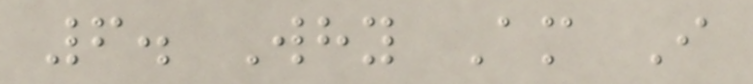6. Why Am I
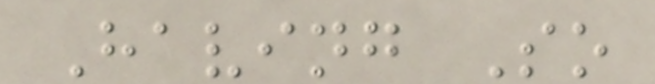Having So
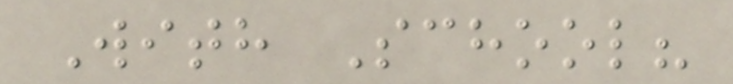With School?
